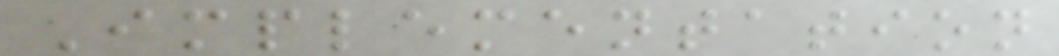Implementation
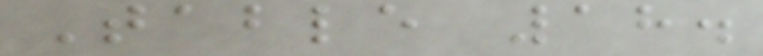Table 18.
